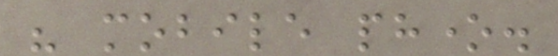his mobile phone.
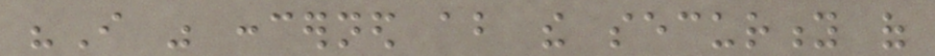"I was concerned about the security of
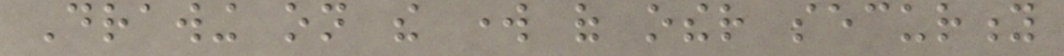Drawing on the work of other security
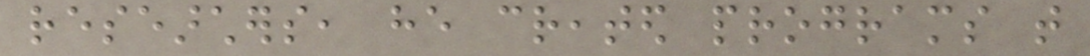researchers, he created programs that
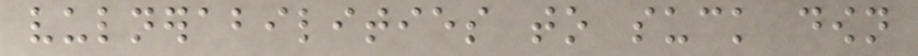vulnerabilities to suck down
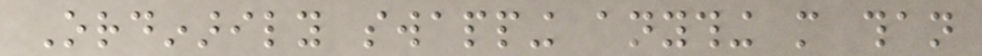Ordinarily swapping anything more than
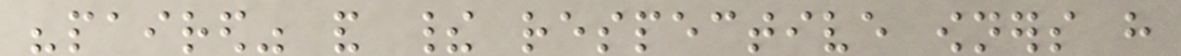"paired" and their respective owners have
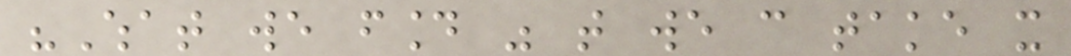"What we found was that we can take it
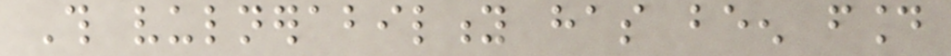This vulnerability has been found
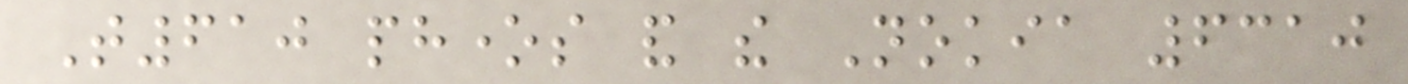T610 phones and the Nokia 6310
